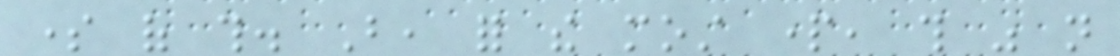some of this. But, for the most part, this was not
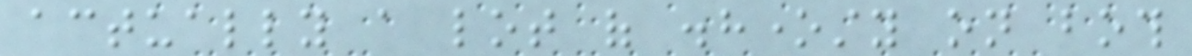actually a lot of dishonesty on both
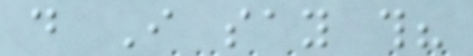do I say this?
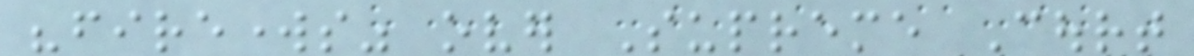"fireworks" over Supreme Court
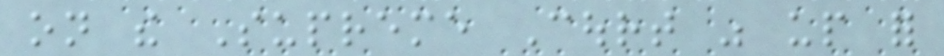on the Supreme Court was up for
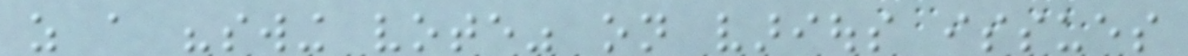as a "swing vote" on various issues
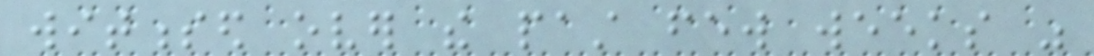witnessed over the past few weeks was
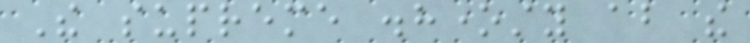The supreme dishonesty about the
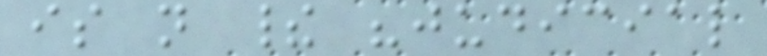is not their "judicial
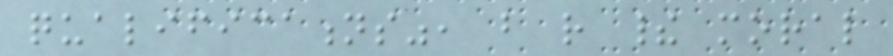qualifications", but rather their moral
